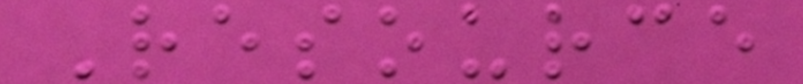Resource
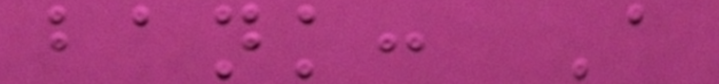bank: A
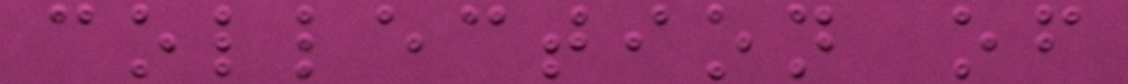collection of
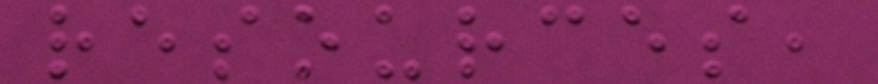resources,
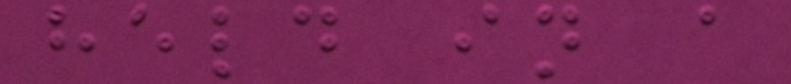held in a
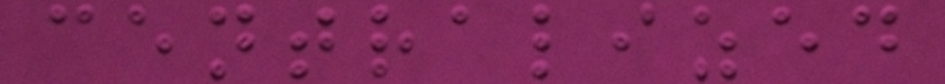centralized
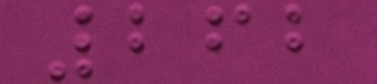262
